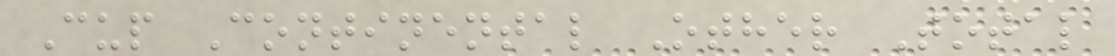Cup Continental Other Total
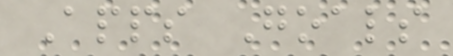Apps Goals
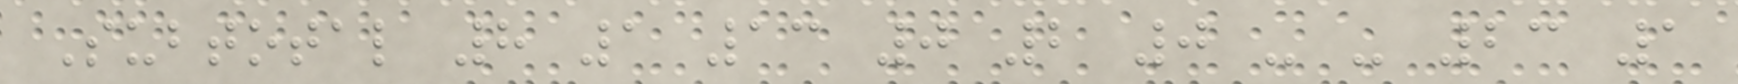Subtotal 8 1 13 0 2 0 - - 23 1
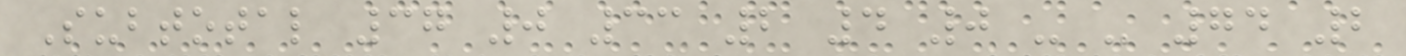Subtotal 37 0 33 2 4 0 - - 74 2
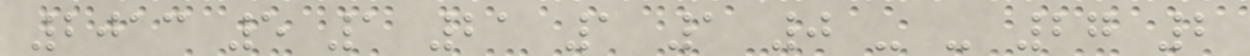2013 5 1 21 1 1 0 - - 27 2
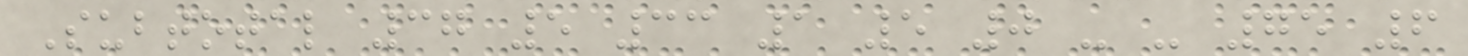Subtotal 37 5 33 1 5 0 - - 75 6
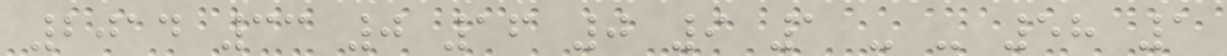2014 33 0 16 0 9 1 - - 58 1
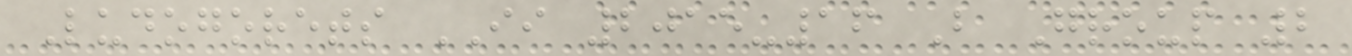Ludogorets II 2015-16 B Group 2
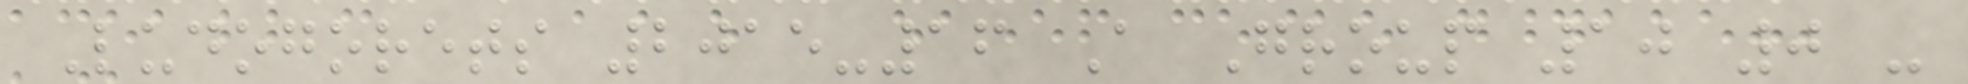Ludogorets 2015-16 A Group 10 0 -
